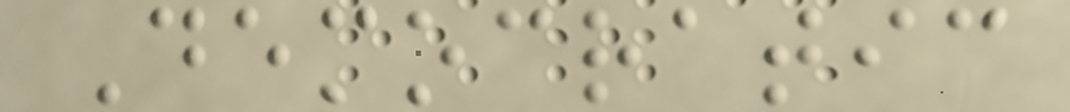Democratic
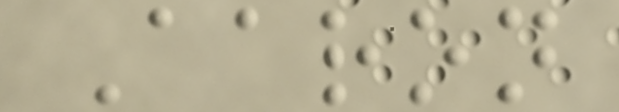Aaron
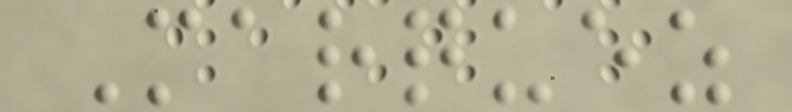Marquez
